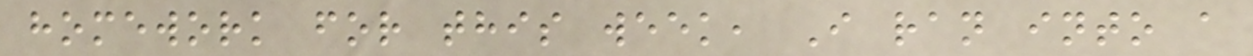homework for this week, I ran into a
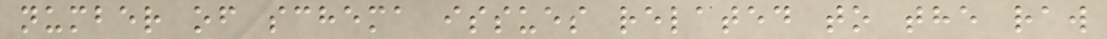number of schema issues related to the raw
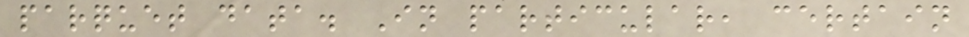parquet data. In particular, certain
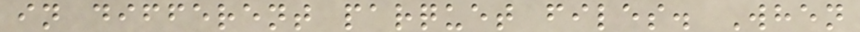in different parquet files. When
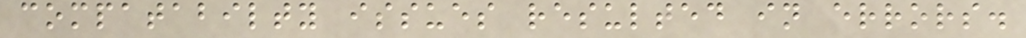compatabilty issues resulted in errors.
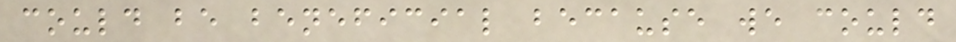could be beneficial because we could
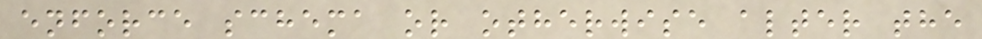enforce schema or otherwise alter the
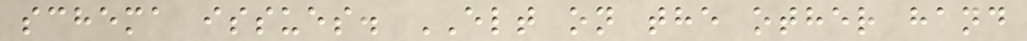schema issues. ELT on the other hand
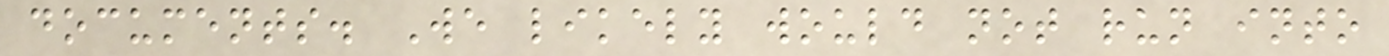documents. We likely would not run into
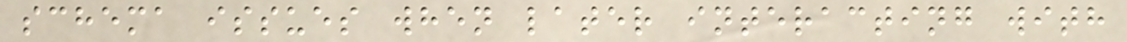schema issues when later interacting with
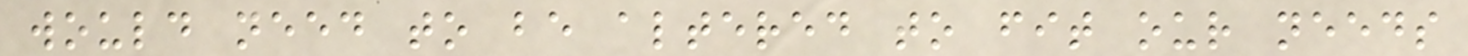would need to be altered to fit our needs
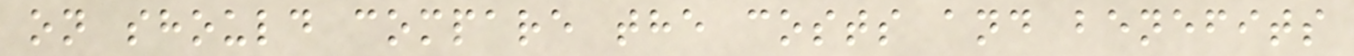on should compare the costs and benefits
